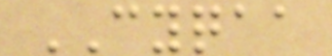CYQAA
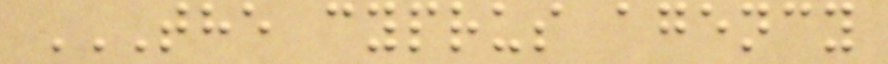THE CYPRUS AGENCY
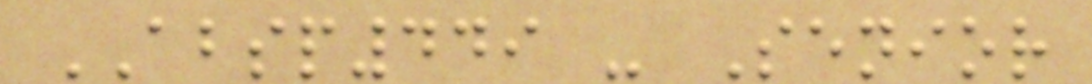ABSP449 - Senior
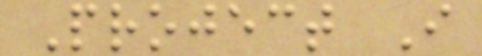Project I
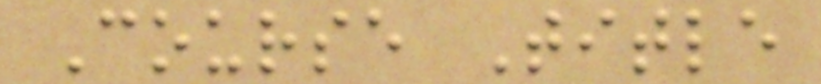Course Title
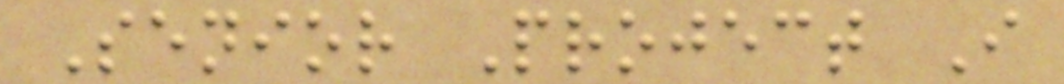Senior Project I
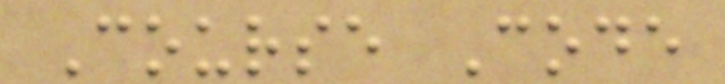Course Code
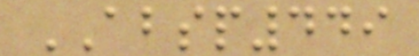ABSP449
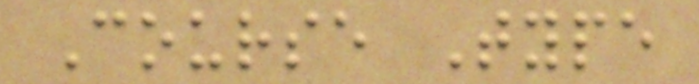Course Type
